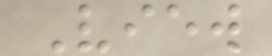View
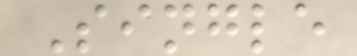Single
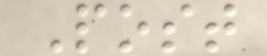Post
